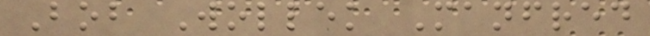Bob Wollek Manfred
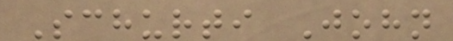Schurti John
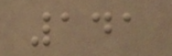141
